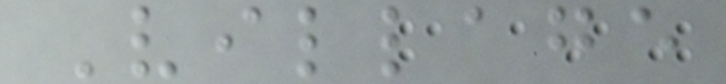Village
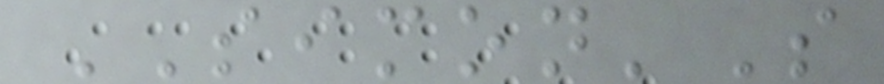SIMON'S
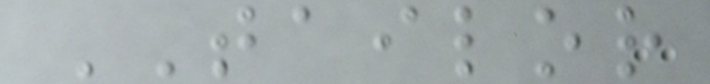TAILOR
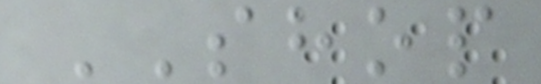SHOP
